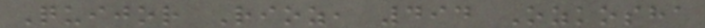Quijor Rioz, 494 Ozkosha
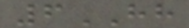6HH
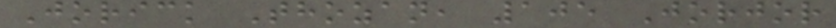Jorick Thozan, 105 Jorjor
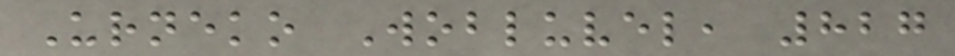Urneko Wobluvel, 827
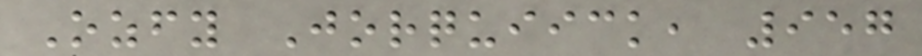Ozfy Jorquiick, 957
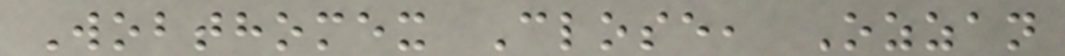Wobthomex Close, Ozzan
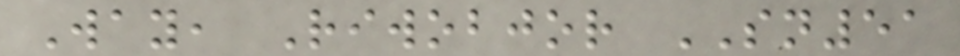Way, Riwobjor SN51
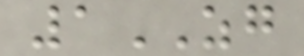1ZG
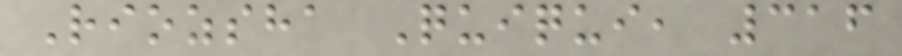Riozsha Quiqui, 316
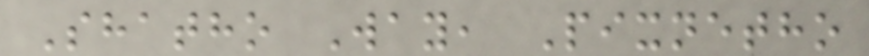Shatho Way, Pixnetho
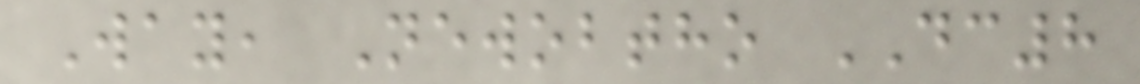Way, Newobtho DC8
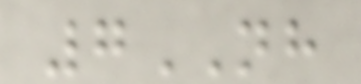7NH
